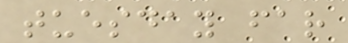tuesday far
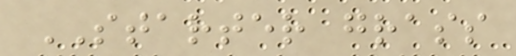STARTER grass
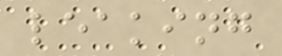leaking
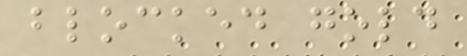blocked gold
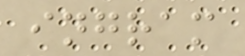ingram
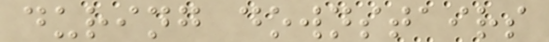during downstairs
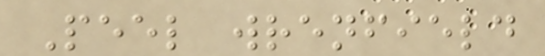Peel wrenfield
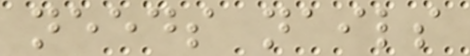needs nails
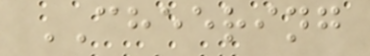CHEERING
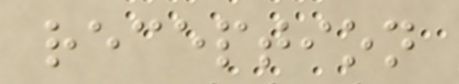reception
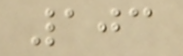103
